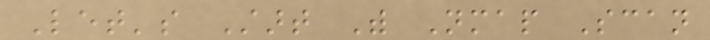Let's Start With Nmap Scan
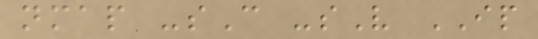nmap -sC -sV IP
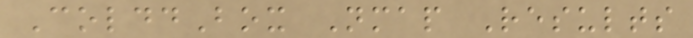ColddBox Nmap Results
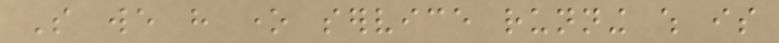So we have one service running which is
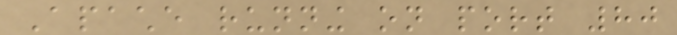Apache running on port 80
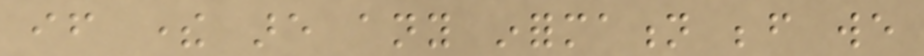if there are any information before we
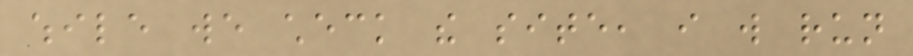while we check the site, i will run
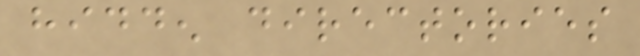hidden directories
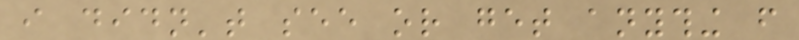i didn't see or get anything from
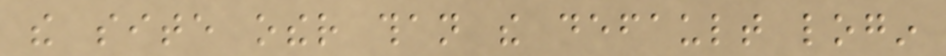the site other than the default login
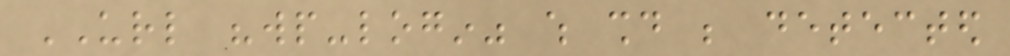URL "wp-login" which should be detected
